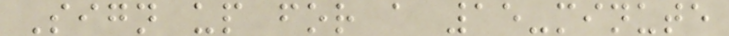Sign up for a 15-minute
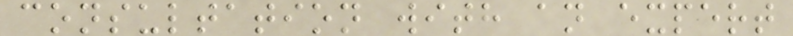consultation with an expert
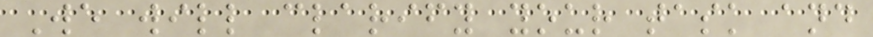We will clarify your task and
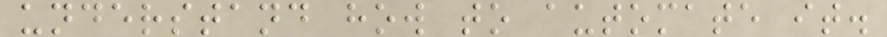understand how to automate it.
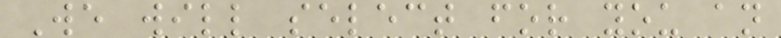We will select for you an
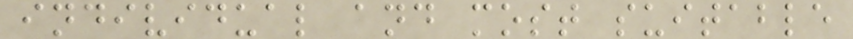individual and most suitable
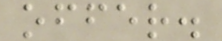offer.
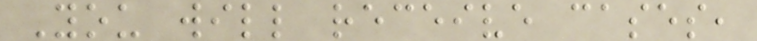You will receive cases,
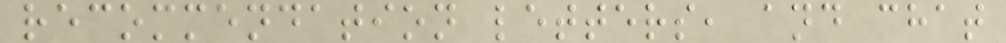recommendation letters, and chat
